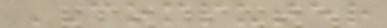COMPUTER
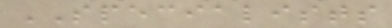SPECIALISTS
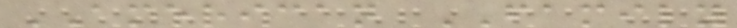AMERICAN FAMILY
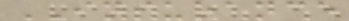INSURANCE
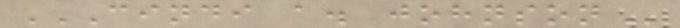CINDI A. JOHNSON
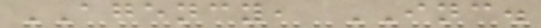AGENCY, INC.
